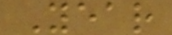Year
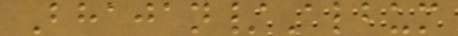Bhajan/Album
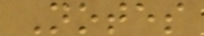Notes
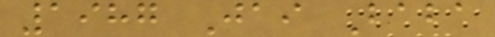1987 Jai Baba
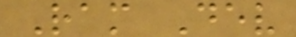Ram Dev
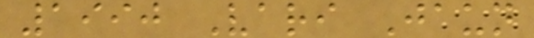1990 Vari Jaun
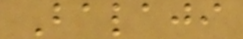Balaji
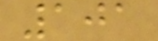101
